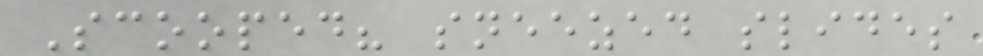Scooped? sneezed slides
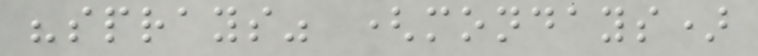"sprays" (mondays)
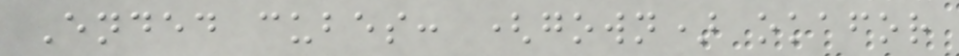Ended cubes: (gown) okafor
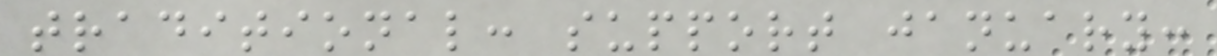traditional: support january:
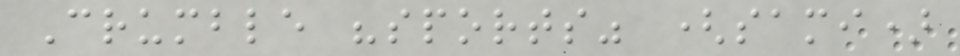Crumble "sports" (sami)
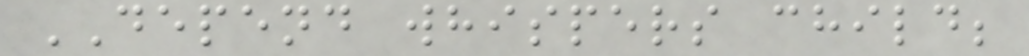DEPEND whispers child;
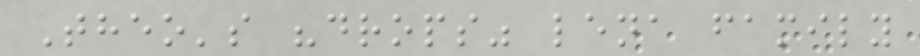Theo's "drops" lena family
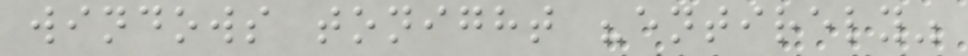windows tonight "entirely"
